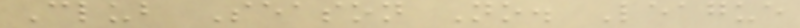Club Season No. League
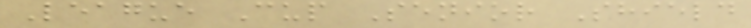League Cup Senior Shield
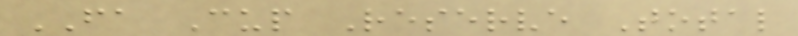FA Cup Reserve Total
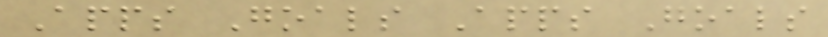Apps Goals Apps Goals
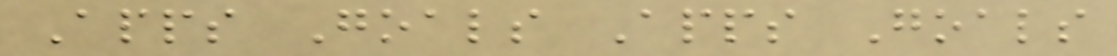Apps Goals Apps Goals
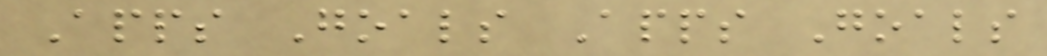Apps Goals Apps Goals
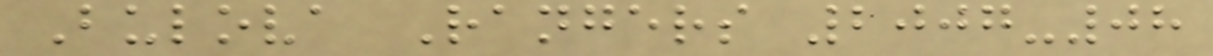Bulova Rangers 2007-08
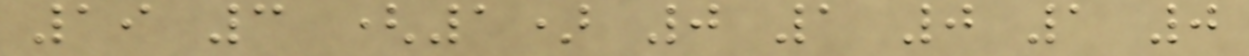19 3 (1) 0 1 0 1 0
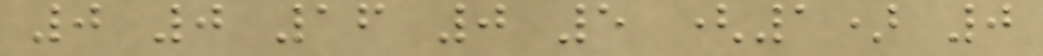0 0 16 0 5 (1) 0
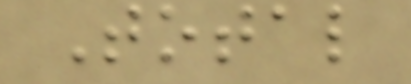Total
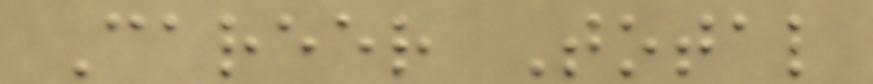Career Total
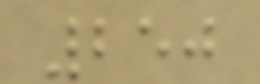250
